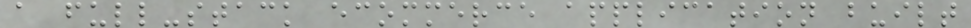a full-stack ecommerce application built
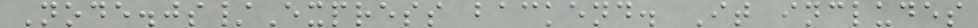Node.js/Express backend. It includes
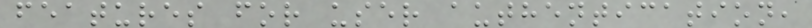features for user authentication,
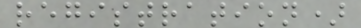registration)
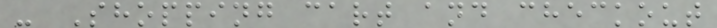- Shopping cart and checkout
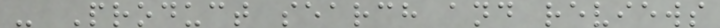- Product search and reviews
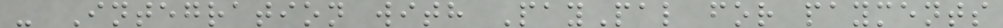- Integration with PayPal for payments
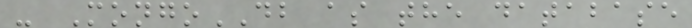- MongoDB as the database
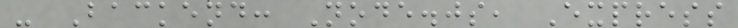- Backend: Node.js, Express
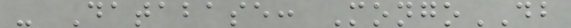- Database: MongoDB
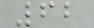62
